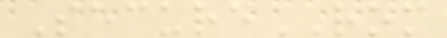SecureROM
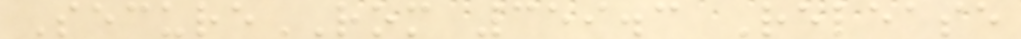SecureROM 359.3 Release
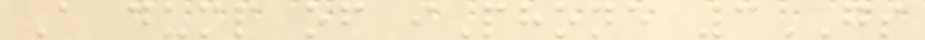A dump of iPhone 3GS
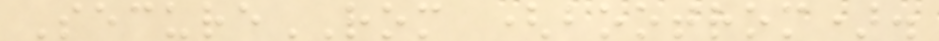SecureROM (bootrom).
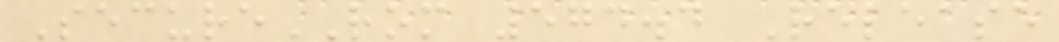SecureROM 574.4 Release
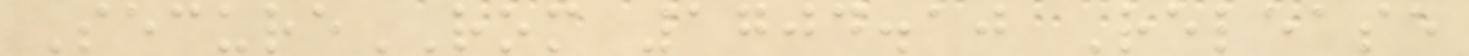SecureROM 1704.10 Release
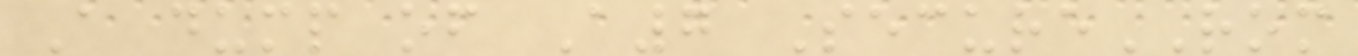A dump of A7 SecureROM
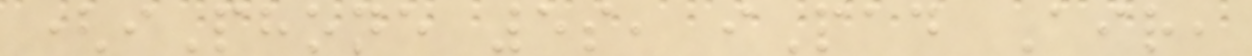(iPhone 5s, iPad Air,
